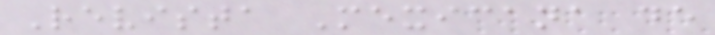Revista Mexicana de
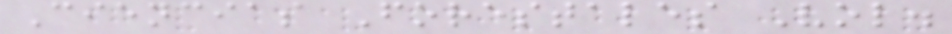Ciencias Forestales Vol.
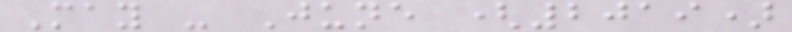May - June (2019)
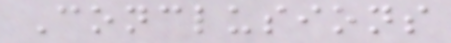Conclusions
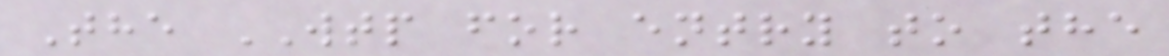The WTP for entry to the
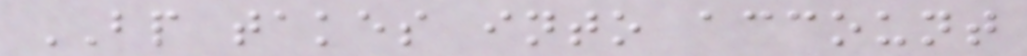BP takes into account
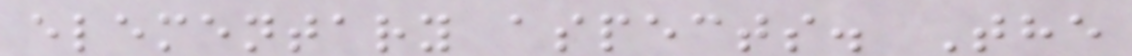elementary aspects. The
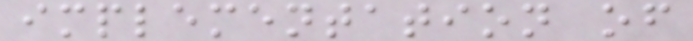implementation of
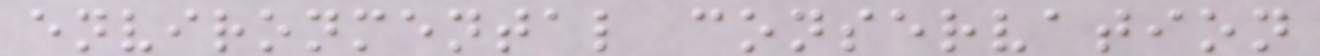environmental conservation
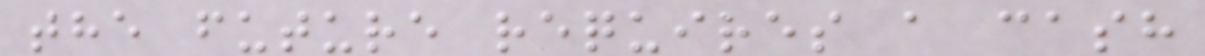the future requires a cash
